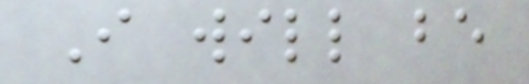I will be
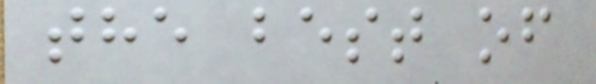the best of
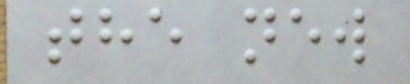the new
